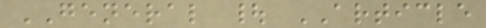GENERAL | ARTICLE
